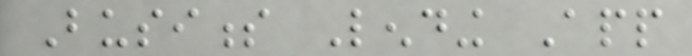Business Lending App
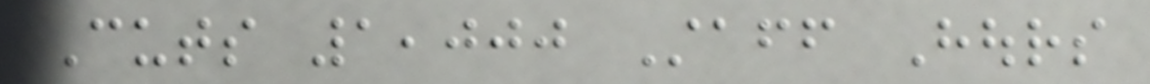Cuts 1,000 Staff Hours
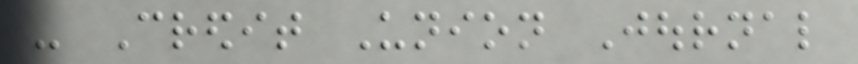- Credit Union Journal
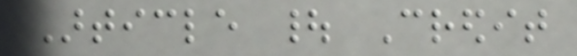Article | Credit
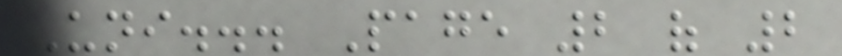Uni... Page 2 of 2
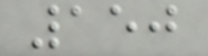150
